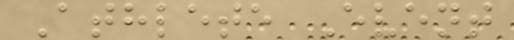Athlete Event
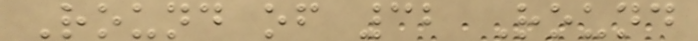Round of 32 Round
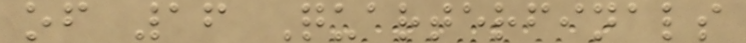of 16 Quarterfinals
